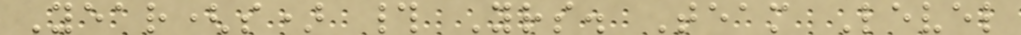Year(s) # Yrs. Team Level
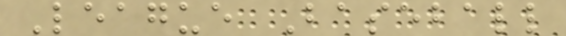League Baseball
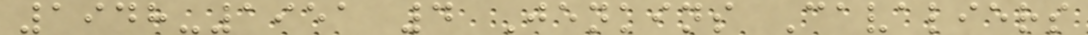1948-1951 4 Jenkins Cavaliers
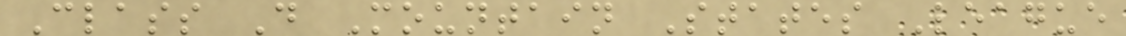Class D Mountain States League
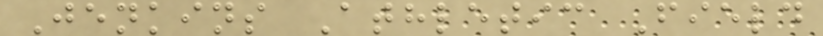Jenkins Athletic Field
